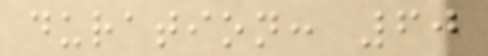duration: 60
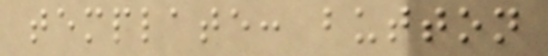template: button
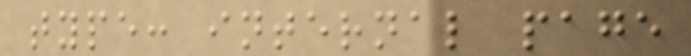type: internal page
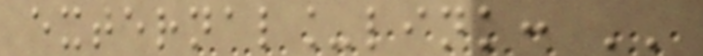external_link: ''
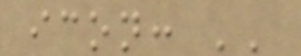icon: ''
